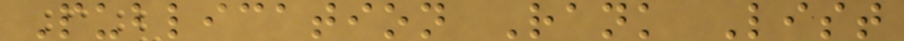Publication Rank List
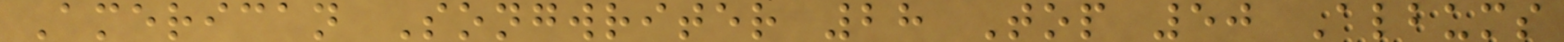American Songwriter 28 Top 50 Albums
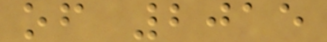of 2015
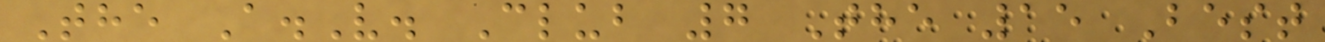The A.V. Club 7 The 15 Best
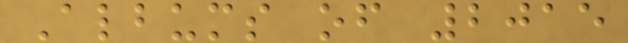Albums of 2015
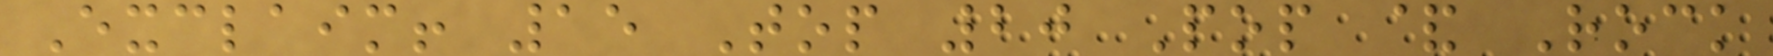Exclaim! 15 Top 20 Pop & Rock
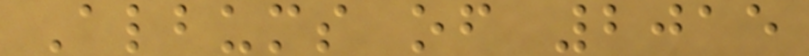Albums of 2015
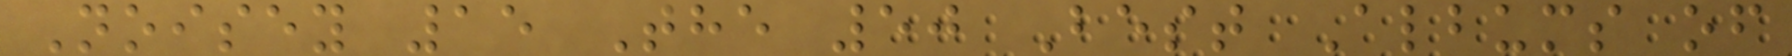Noisey 15 The 50 Best Albums of
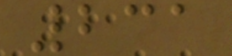231
